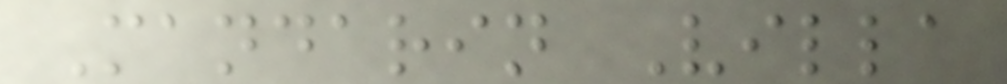Mandarin Villa
